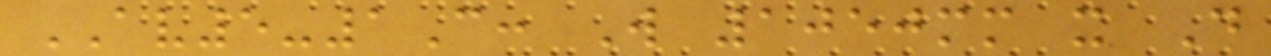AV5-1C: W 1050mm x D
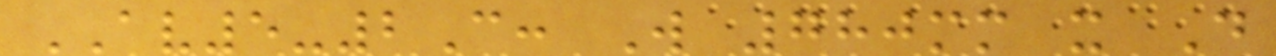AV5-2C: W 780mm x D
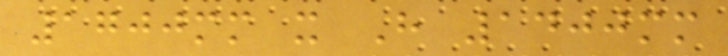1700mm x H 1400mm
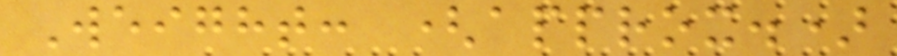Weight: (approx.)
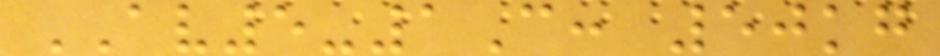AV5-1C: 50kg
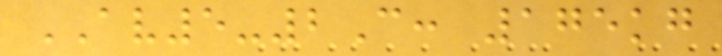AV5-2C: 175kg
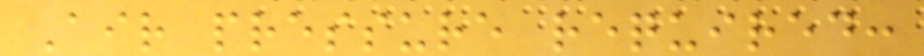Air pressure required:
